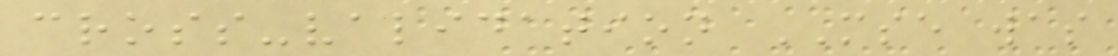cross-validation MSE was
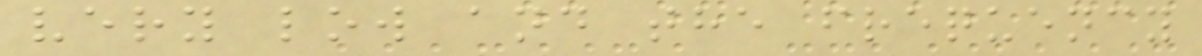very low and the frequency
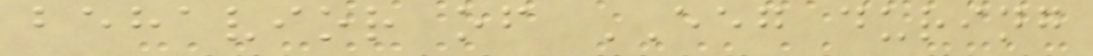behavior of EEG during
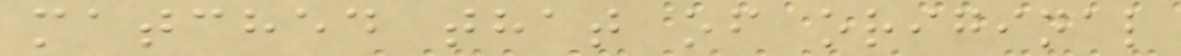matched that of original
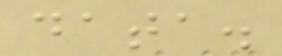data.
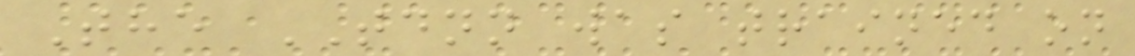The TDNN was trained on
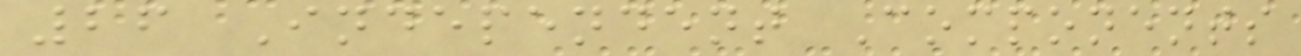26 Independent Components
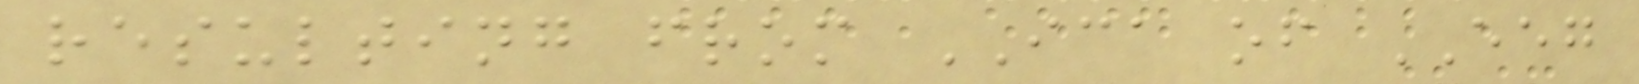resulting from ICA of EEG
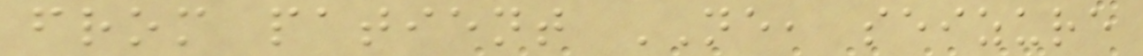from patient NE, seizure
